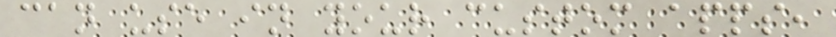can use in your custom apps,
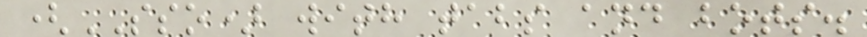(SSO) with tabs and bots.
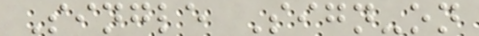Single Sign-on
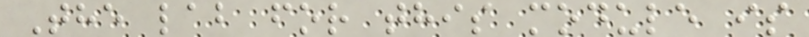The lab for this module is
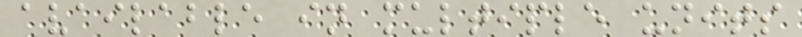available in multiple units
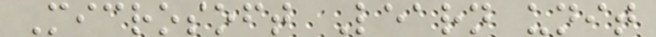Microsoft Learn unit
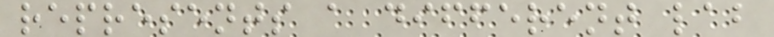represents a different lab
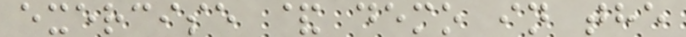exercise & demo in the
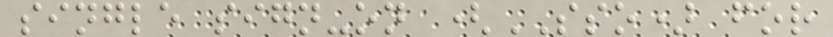single sign-on (SSO) for
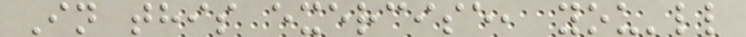In this exercise, you'll
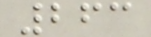263
